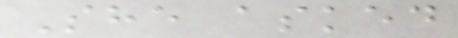She asked
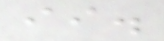ii.
